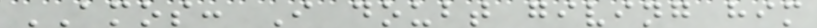AMOS: I doubt giving him
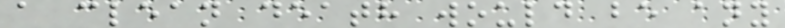a clean death would be any
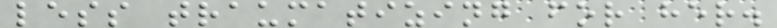less traumatizing for her.
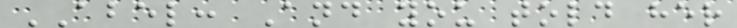ABEL: And you told her
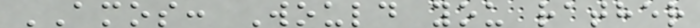AMOS: Would you rather
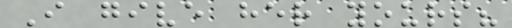I give her yours?
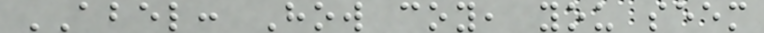ABEL: How coy, you seem
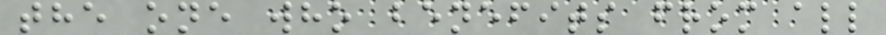the one who benefits from all
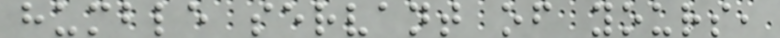humble servant of yours,
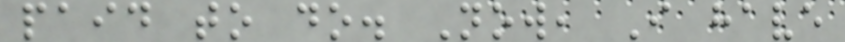paid to do. Now, I have
